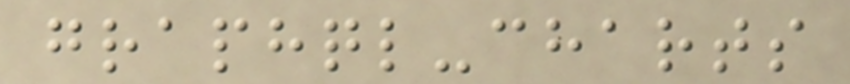graphql-charts
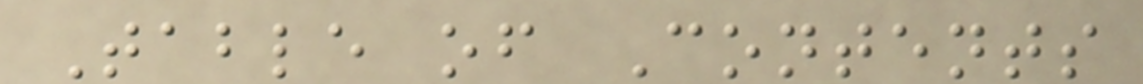Table of Contents
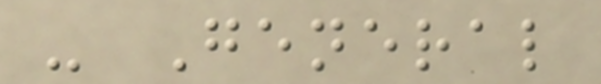- General
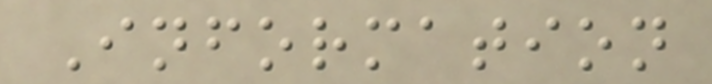Information
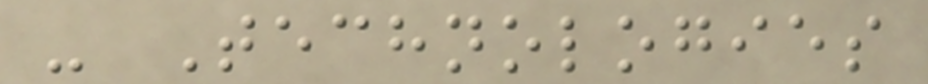- Technologies
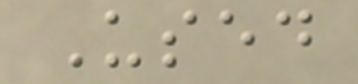Used
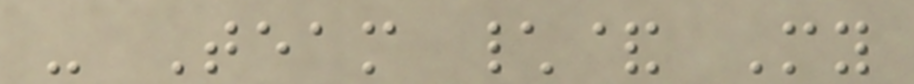- Team \& My
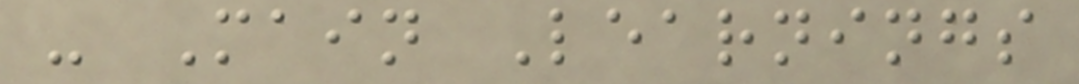- Main Learnings
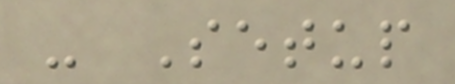- Setup
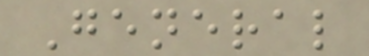General
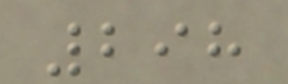298
